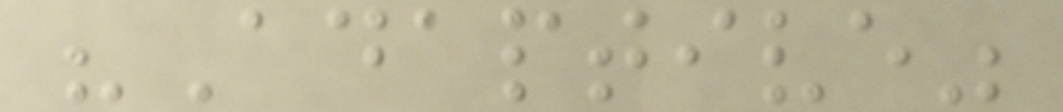"Adaptive"
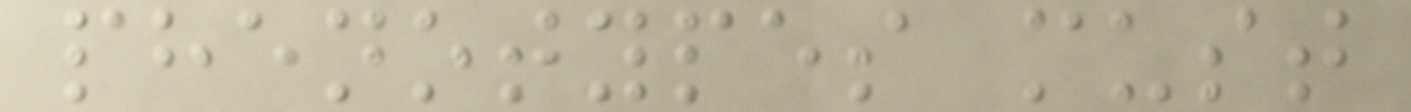phenotypes must
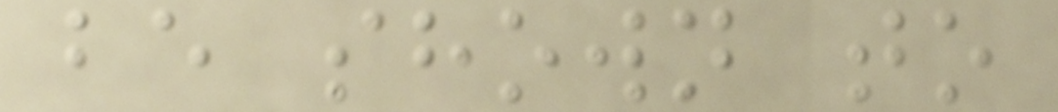be shown to
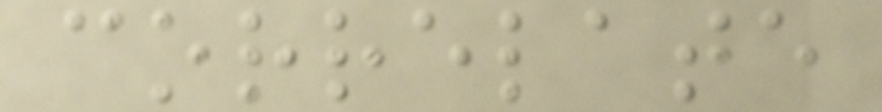correlate
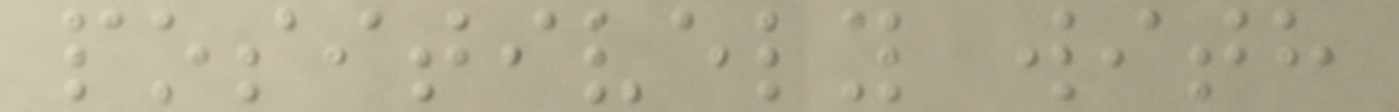positively with
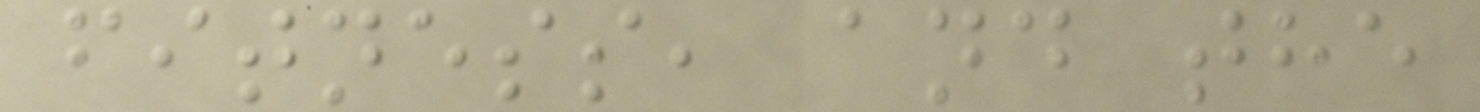fitness, and the
